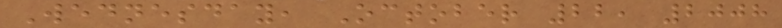Wednesday, October 22, 2008
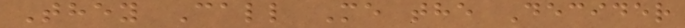They Call Me the Decider
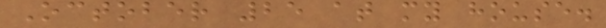October 25 at my house.
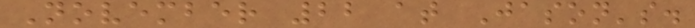November 22 at Jason's.
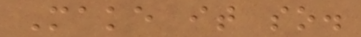Make it so.
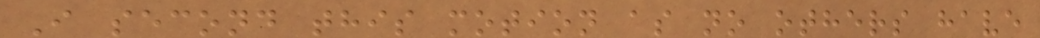I second this motion as no others have
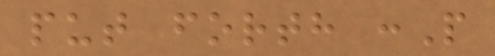put forth :P
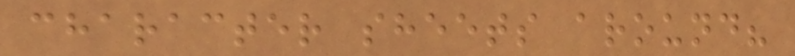character sheets around?
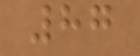87
